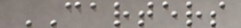CARTERS
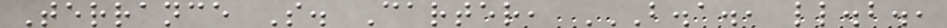Terrance S. Carter, B.A., LL.B.,
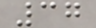37
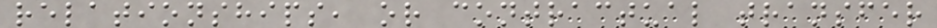relationships, or contractual transfer
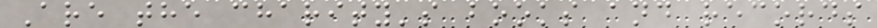Are the charity's books and records
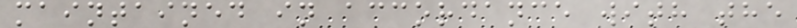maintained in accordance with the
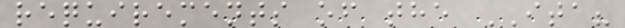requirements of the ITA?
